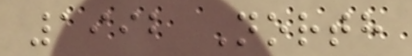1992 North
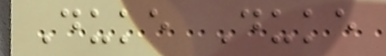Duke Duke
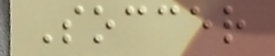Soccer
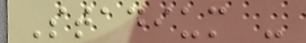Stadium -
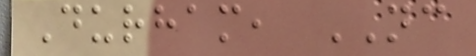Durham, NC
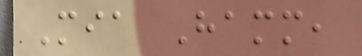Mia Hamm,
